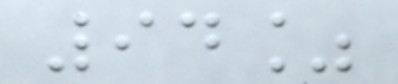94%
